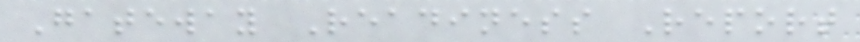Gateway Readiness Report
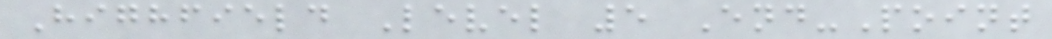Highfield Level 5 End-Point
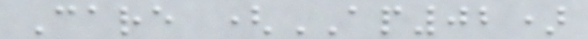Care (AP02)
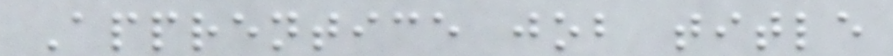Apprentice job title
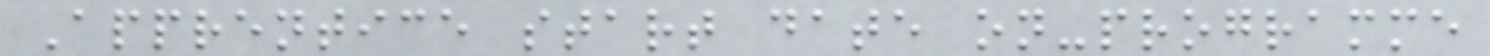Apprentice start date on-programme
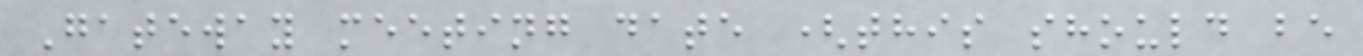Gateway meeting date (this should be
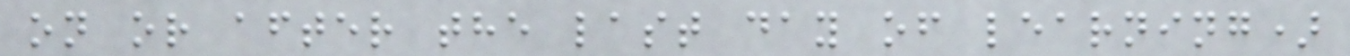on or after the last day of learning)
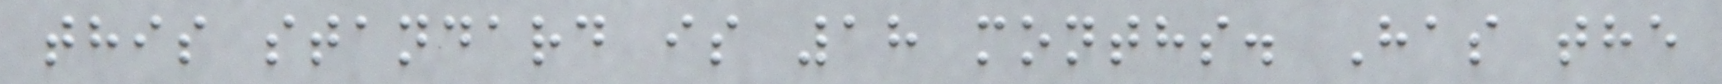this standard is 18 months. Has the
